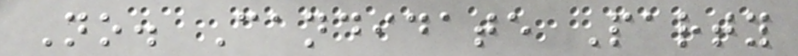No. Candidate Party
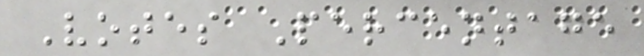Votes Percentage
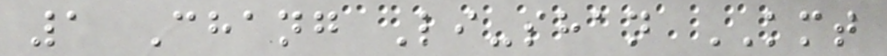1 Chang Li-shan KMT
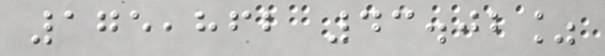175,862 43.02%
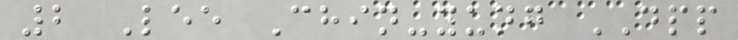2 Lee Chin-yung DPP
